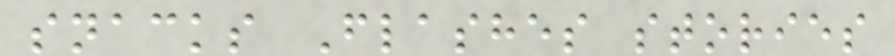snacks Flashes stories
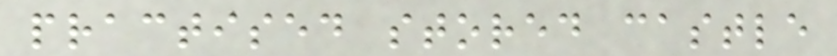practised stored castle
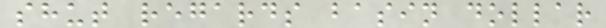shut regards basin dollar
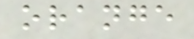orange
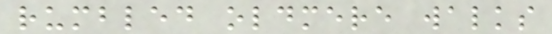rumbled oldmere walks
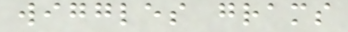wiggles grams
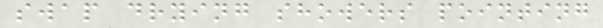swap drying showers pointing
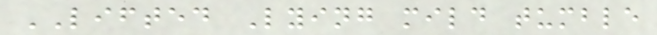LIFTED Lying mild tumble
